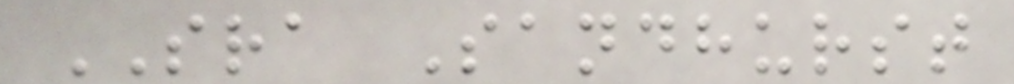SRA Sandhurst
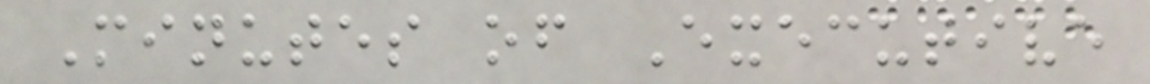Minutes of Executive
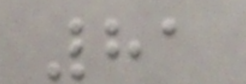81
